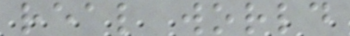real world
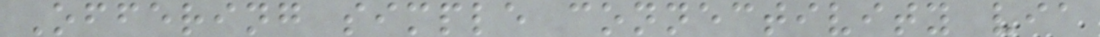Offering simple connectivity via
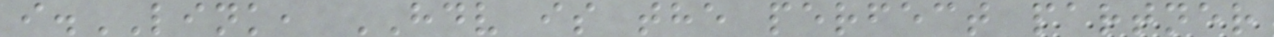i.LINK, HDV is the perfect partner
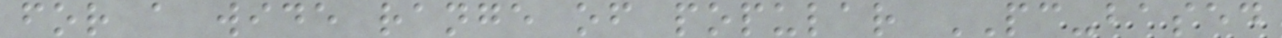for a wide range of popular PC-based
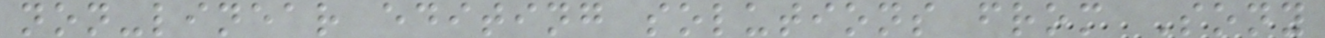non-linear editing solutions from Sony
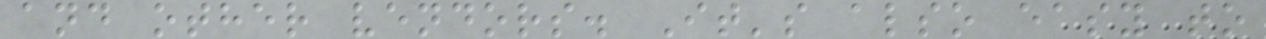and other vendors. It's also easy to
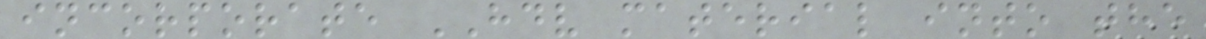incorporate HDV material into the
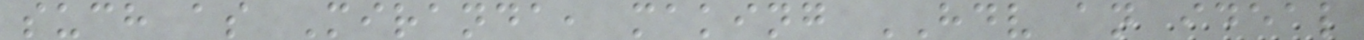such as Miranda, making HDV an ideal
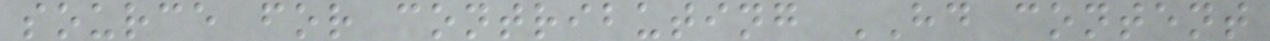source for contributing HD content
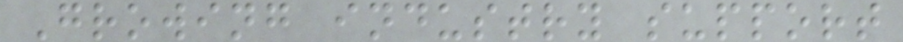Growing industry support
